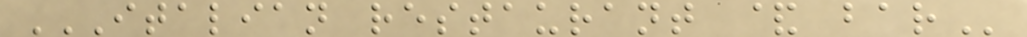ITALIAN RESTAURANT & BAR
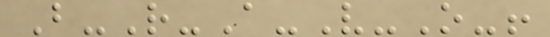B-R-A-V-O-!
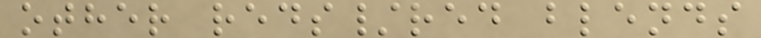other reds/red blends
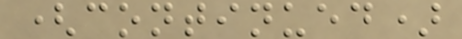(continued)
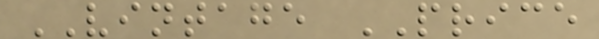VINTAGE PRICE
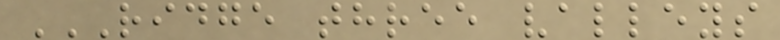RIDGE THREE VALLEYS
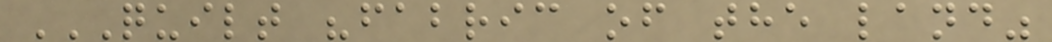QUILT "FABRIC OF THE LAND"
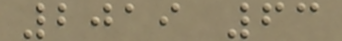2019 63
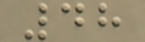48
